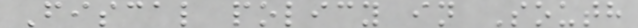Fiscal policy in South
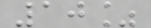10%
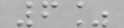6%
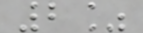2%
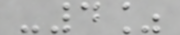-4%
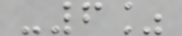-6%
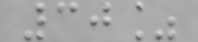30%
